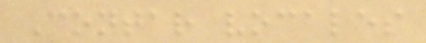Contar vocales
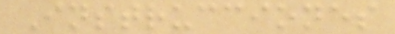Instrucciones
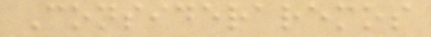Consideraremos
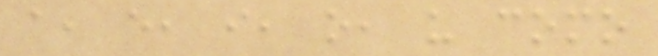a, e, i, o, u como
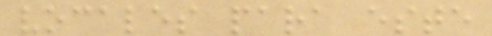vocales para este
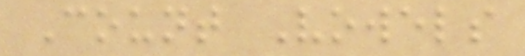Count Vowels
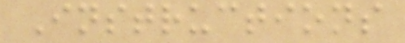Instructions
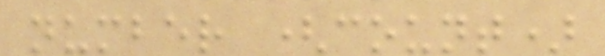number (count)
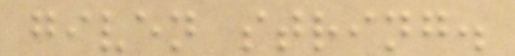given string.
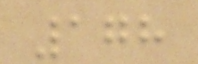178
